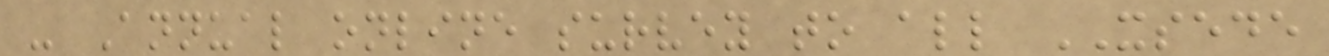- Annual online survey to all XSEDE
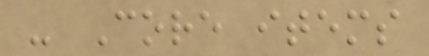- Core items
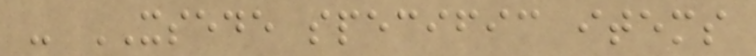- XSEDE specific items
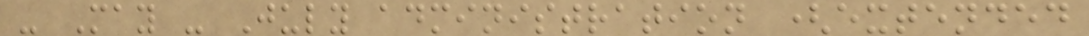- May - July administration (extended
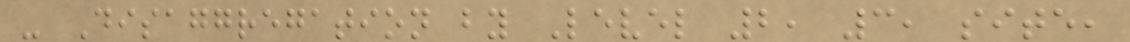- Disaggregation by Level 2, 3, site,
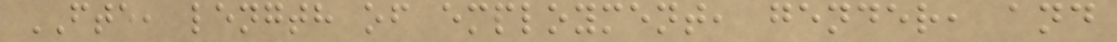FTE, length of employment, gender, and
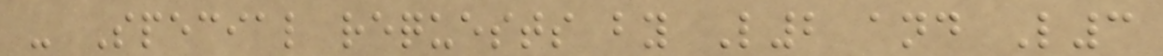- Special requests by L2 and L3
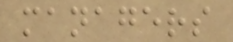managers
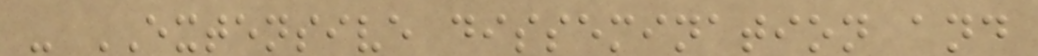- EXTENSIVE dissemination and
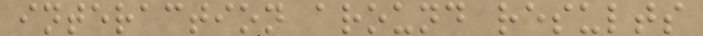interaction around results
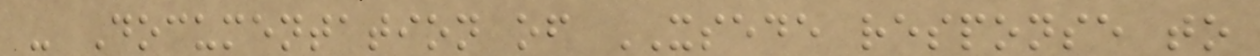- Documentation of XSEDE response to
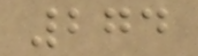274
